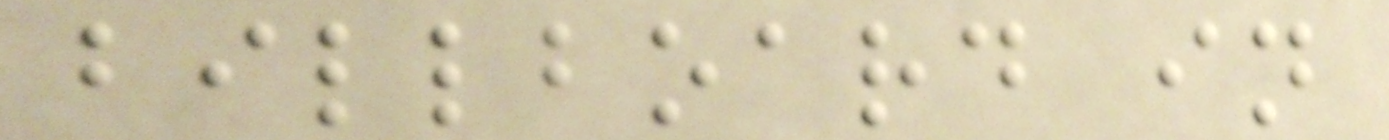billboard in
